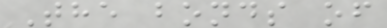The bonds of
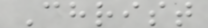Christ
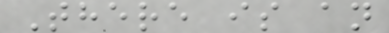There is an
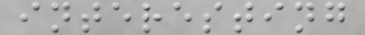interesting
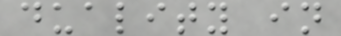duality in
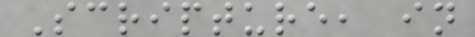Scripture, in
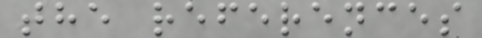the references
